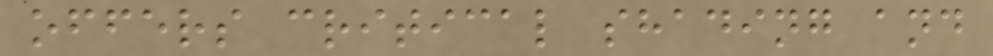offers critical shading and
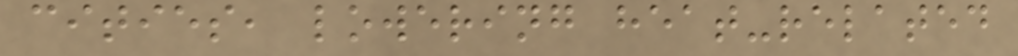cities, lowering heat-related
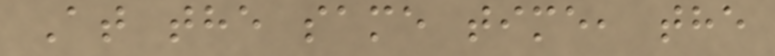At the same time, the
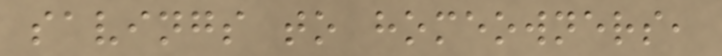savings to homeowners,
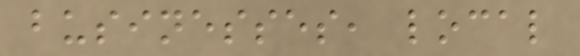businesses, local
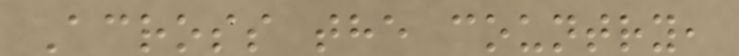Across the country,
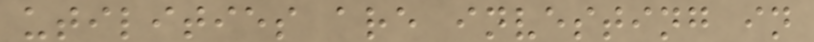utilities are investing in
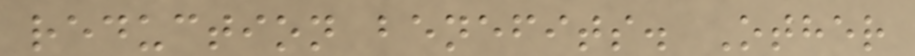reduction benefits. Other
